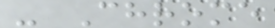- Chrome
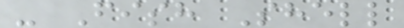- Fish Shell
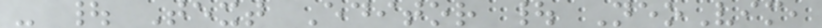- | Text Editor | NeoVim,
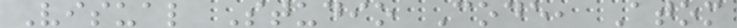Visual Studio Code, Atom
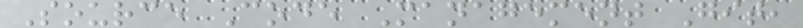Source Code Management Git,
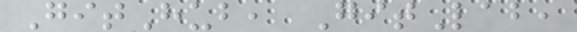GitHub, GitLab,
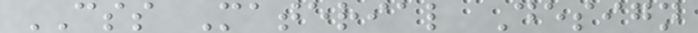CSS Material Design
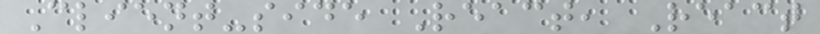Client-side React, React
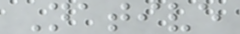Native
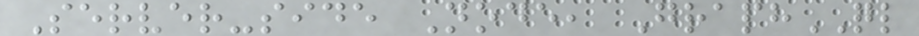Server-side Node, GraphQL
